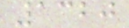1320
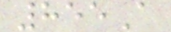855A
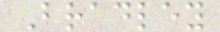Bradley
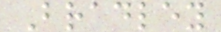Bradley
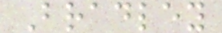Bradley
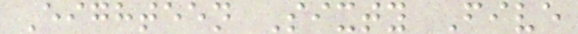Eighteen Sixty Five
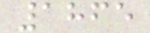1865
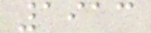1913
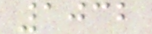1032
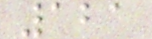121
